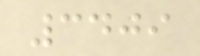3409
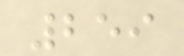259
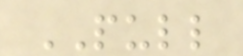PULL
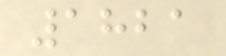1821
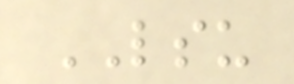LSU
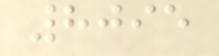8095
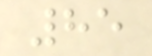85
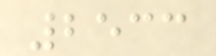2533
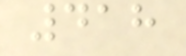418
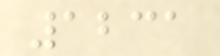1231
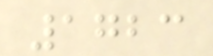1723
